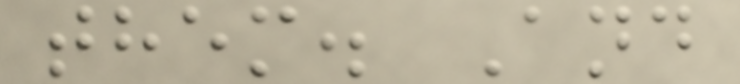them. And
